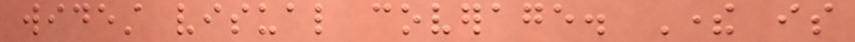widest visual coverage. There is
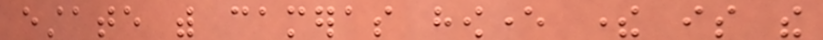estate with cameras however there is the
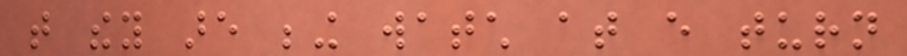that they are being watch at every turn
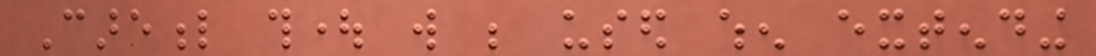Careful thought will be used when extending
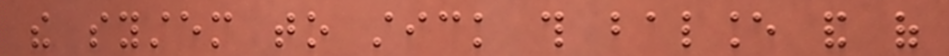the system to stick this balance and of
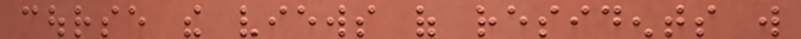course the views of residents will
